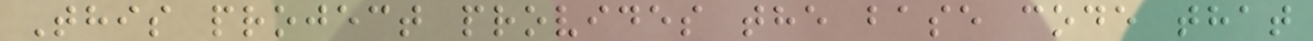This project provides the base code that
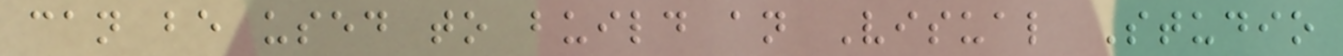can be used to build an Visual Studio
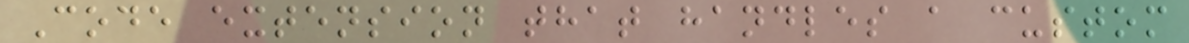Code extension that handles a custom
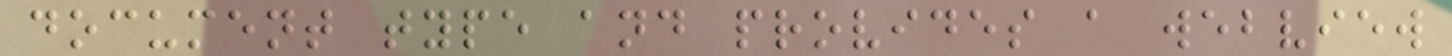document type and provides a webview
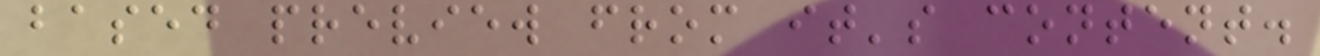based preview from it's content.
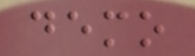demo
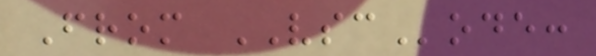From VSCode:
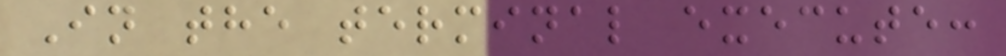In the terminal execute:
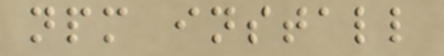npm install
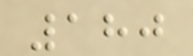180
